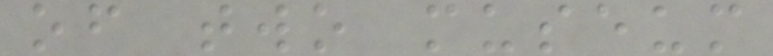of two museum
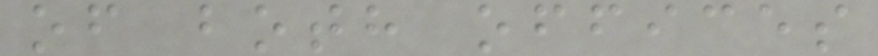of both offices
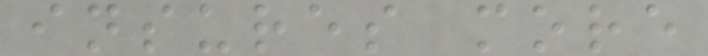insures more
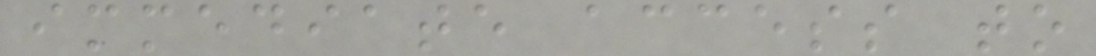immediate access to
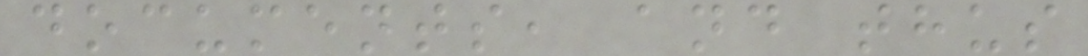documents, and thus
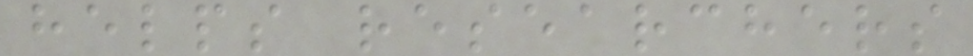helps researchers
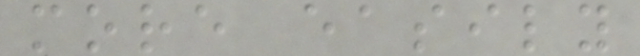more easily
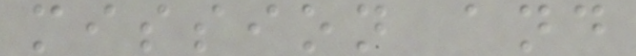mission and
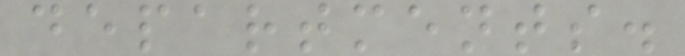departments.
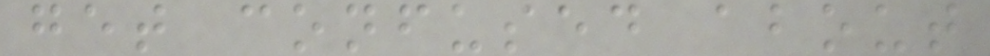get confused about
